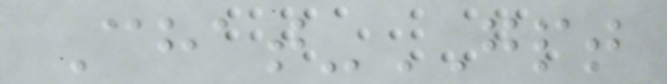Chat-GPT
